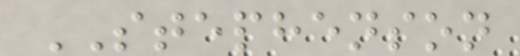STEPHENSON
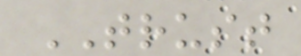TRUST
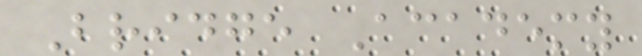Bridge Academy
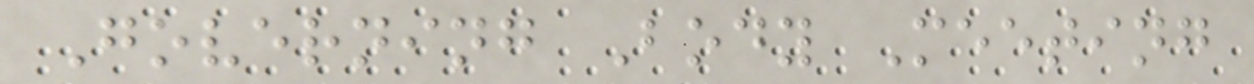Governing Body Meeting
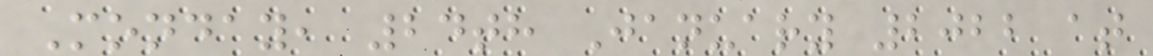Monday, 24th January 2022 at
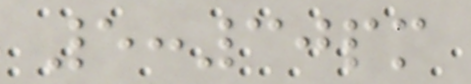5:30pm
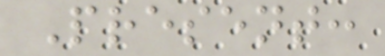Present:
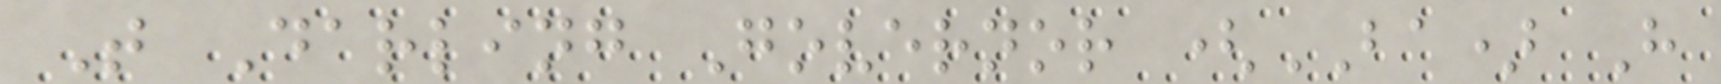T Darling Governor (BA) H
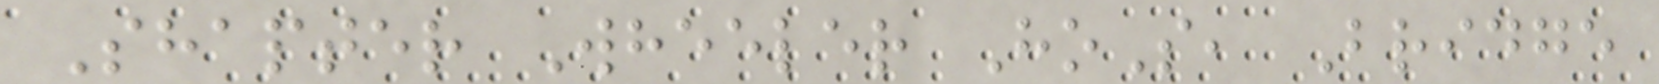Shapter Wheeler HoS, Bridge
